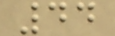44
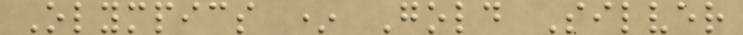Olympics * Gold Silver
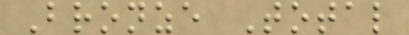Bronze Total
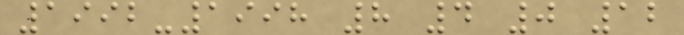1992-1998 8 4 0 12
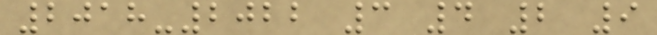2018-2022 3 4 2 9
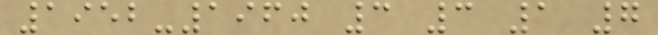1952-1960 3 3 1 7
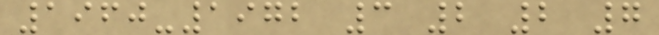1960-1972 3 2 2 7
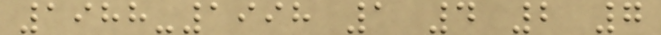1988-1998 1 4 2 7
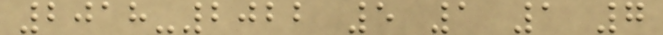2018-2022 5 1 1 7
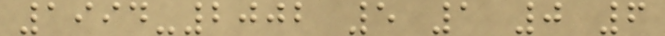1994-2002 5 1 0 6
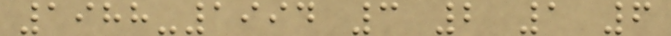1988-1994 3 2 1 6
